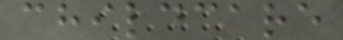childcare
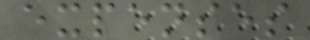expenses
